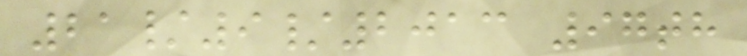21/9/2013 97th
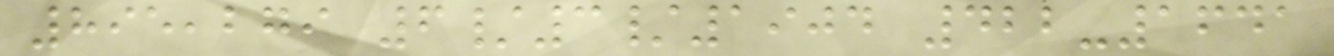895,279 6/3/1904 422-1641
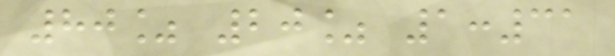80% 20% 1:31
